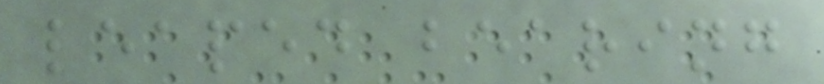leaped bearing
